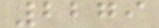2279
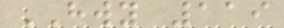HWY 119
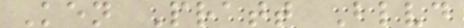Ken Pratt Blvd
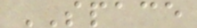SPACE
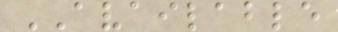AVAILABLE
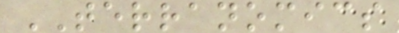TERRANOMICS
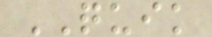QUIK
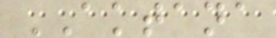AKTANA
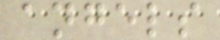angels
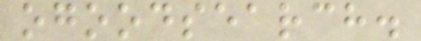ogoodsearch.
